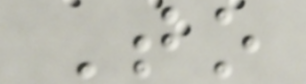To
